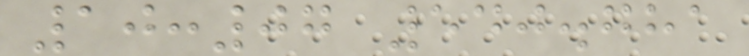10:07 540.781
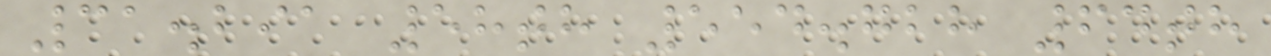31.291 58th 554.728 64th
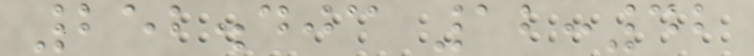252.403 12:42
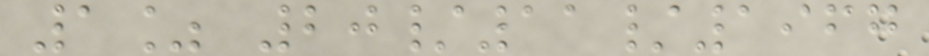1% 20/11/1967
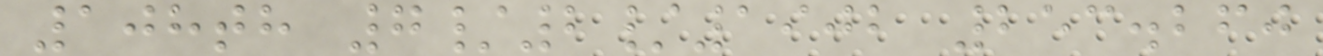108th 7/2/1902 253.260
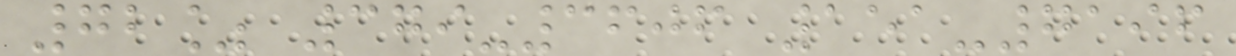72% 379-3606 151-7196
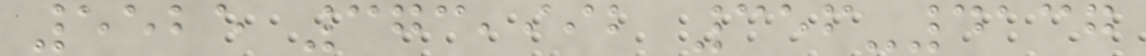5525 373,992 356-4137
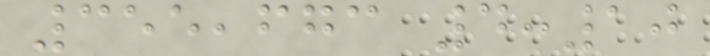355,673 4:10
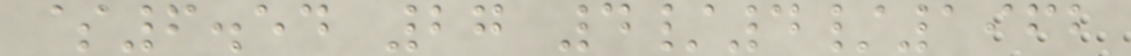$6.54 27 4/4/1962
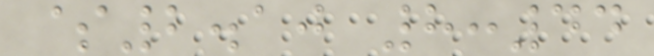$2.10 8:44
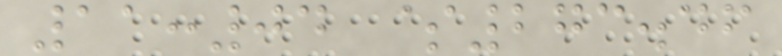11:04 $273.46
